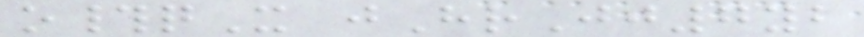o#qX jHrJj7yb
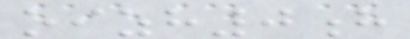oizh0h
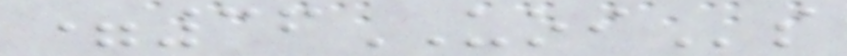=36UOIs
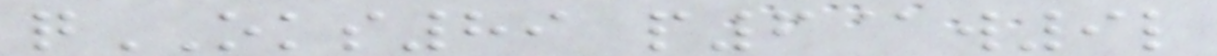qOKS89 p6@w9l
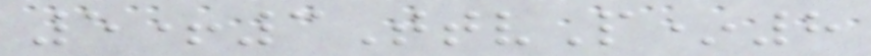5+3TtvP*8
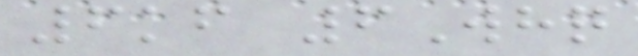6kf 6Whq
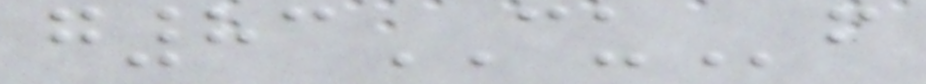g83CUf
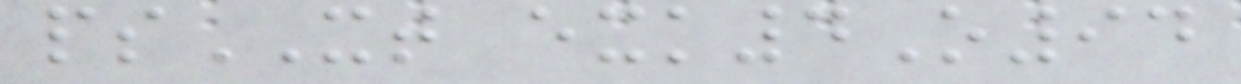psXT exk4O94
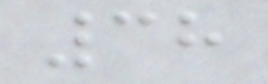38
